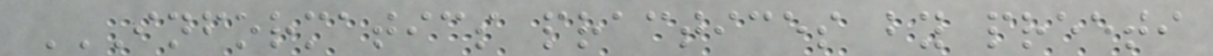INFORMATICS PRACTICES BY PREETI
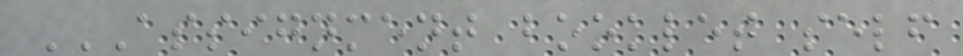ASSIGNMENT BOOKLET SELF
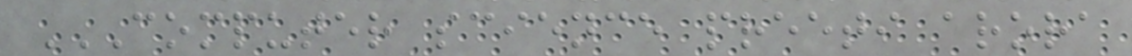COMPUTER SCIENCE PREETI ARORA
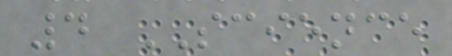4 SCIENCE
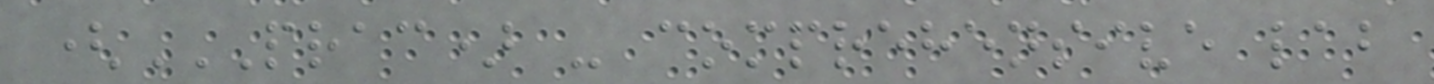(PRAC) - COMPREHENSIVE LAB
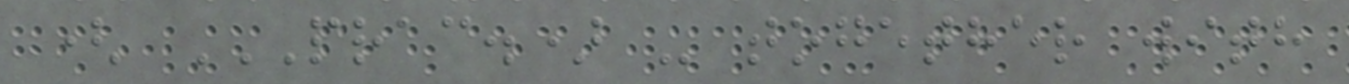( PRAC.) - TOGETHER WITH
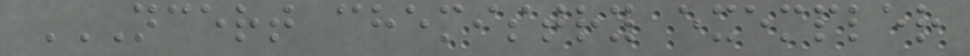NCERT CHEMISTRY EXEMPLER
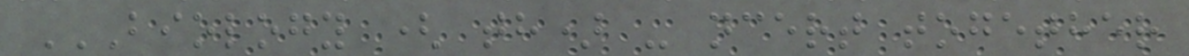BIOLOGY ( TH) - NCERT TOGETHER
